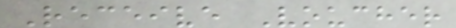Receive Voucher
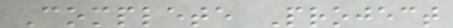Complete Project
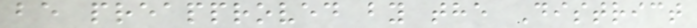be preapproved by the District
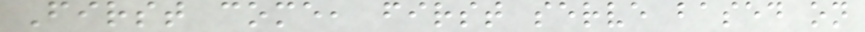First come, first serve based on
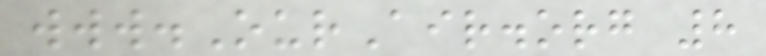www.OurAir.org 8
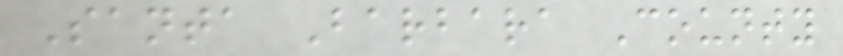Santa Barbara County
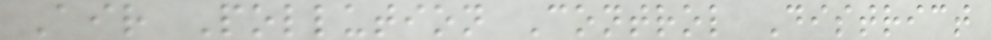Air Pollution Control District
